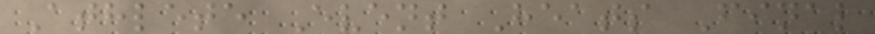Athlete Event Heats Final
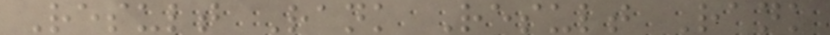Result Rank Result Rank
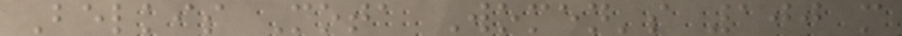Belkis Mota Women's 100 m
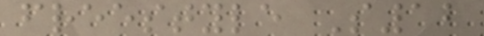freestyle S12
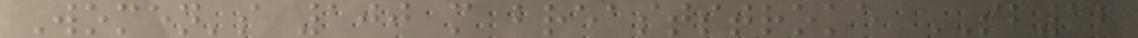Women's 100 m breaststroke SB12
